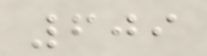609
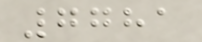7781
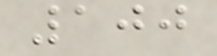100
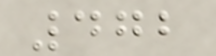472
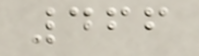466
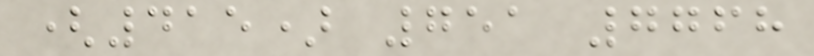(415) 751 7768
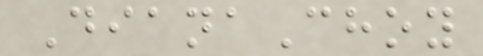DianaChoy
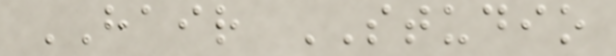HAIR STUDIO
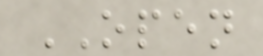OPEN
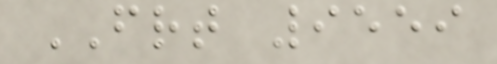FRT 9559
